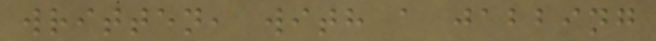written, with a jabbing
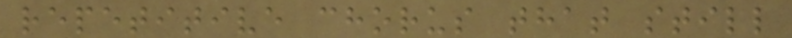repetitive chorus that still
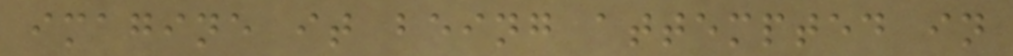imagine it being attempted in
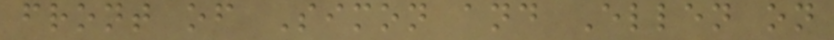front of Simon and Ellen on
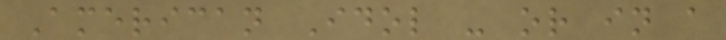American Idol - or in a
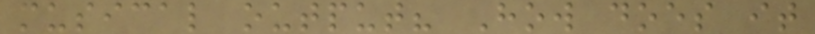musical output? How does it
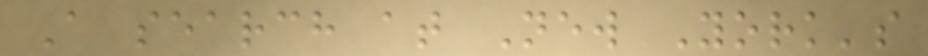A search at New York's
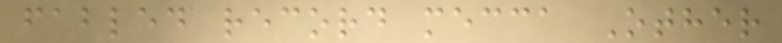fabled record mecca Other
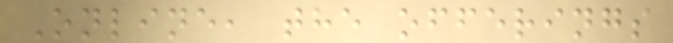Online, the offerings
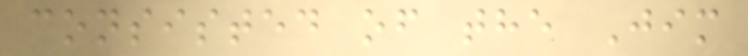consisted of the Jim
